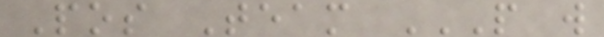Pos Team P W
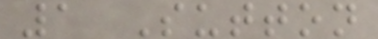1 Sutton
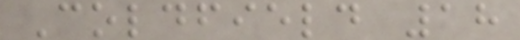Coldfield 18
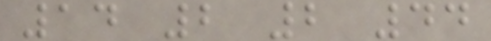14 2 2 44
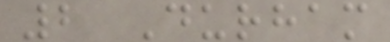2 Durham
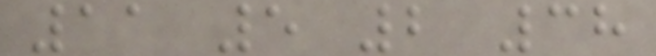11 5 2 38
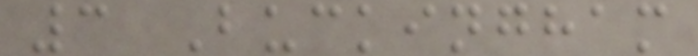3 Buckingham
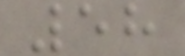58
